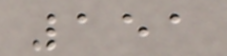151
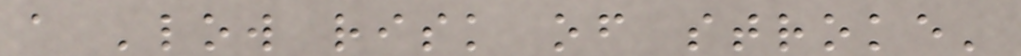a 'low risk of stroke'
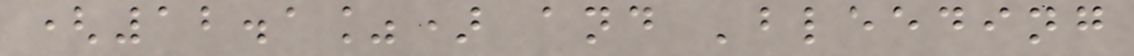(12.1%) and 'bleeding
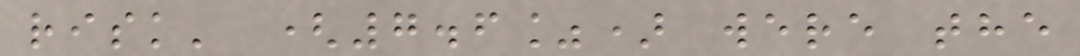risk' (7.6%) were the
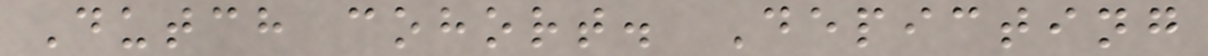Dutch cohort. Depicting
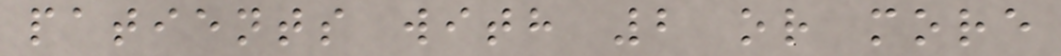patients with 2 or more
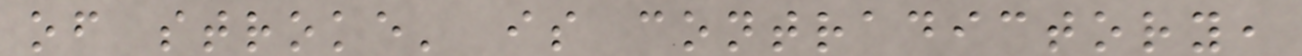of stroke' is contradictory,
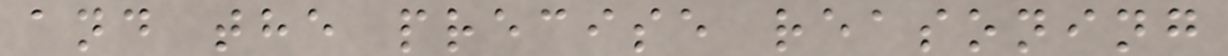and the precise reasoning
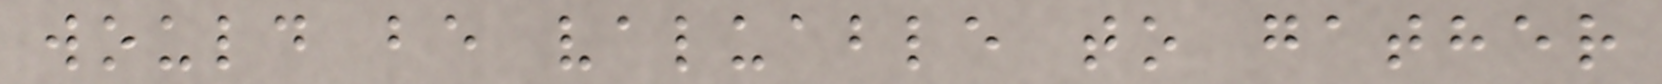would be valuable to gather
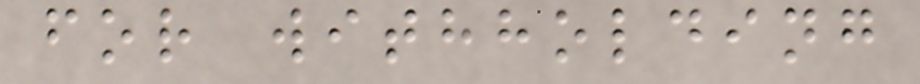for withholding
